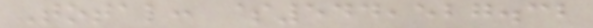Total: $544,527.32
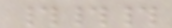###
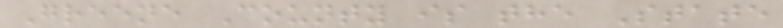Greene County is the State
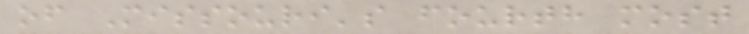of Missouri's fourth most
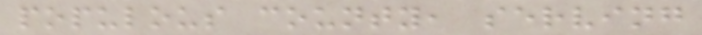populous county, serving
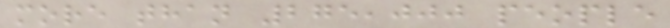more than 275,000 people
